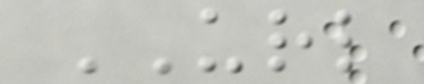URL
